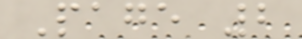Page 2
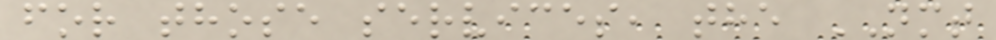for those services, the NMT
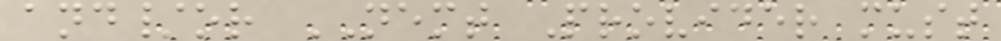and/or NEMT Provider must
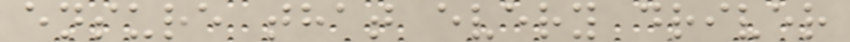ensure that every driver
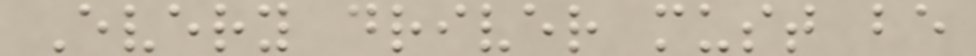Every driver must be
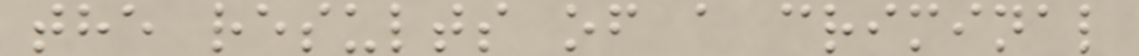the results of a criminal
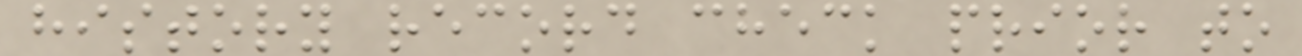history record check prior to
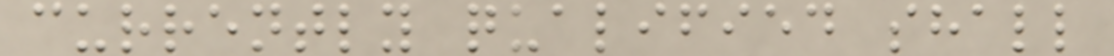currently qualified shall
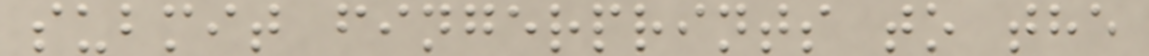submit fingerprints to the
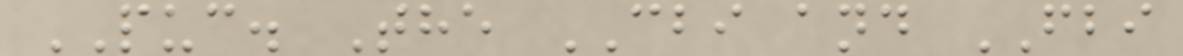PUC. The CBI and FBI
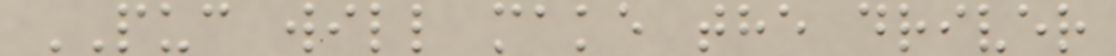PUC will make the driver
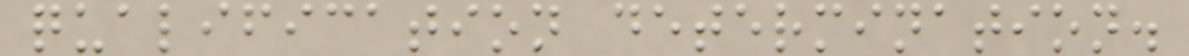qualification determination.
